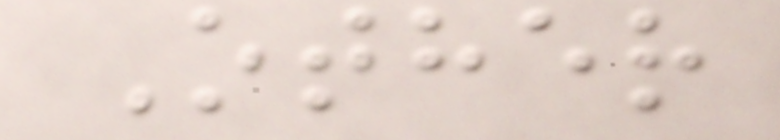Other
